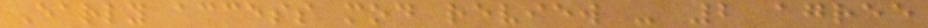Early access mod review - 2 agree
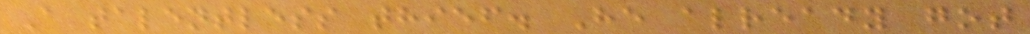A talentless thief. He already got
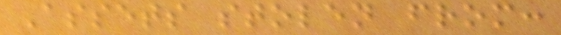Assets stolen from:
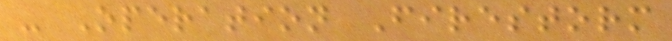- Operation Firestorm
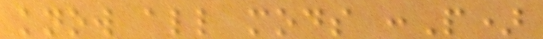know all mods :P)
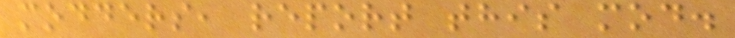modders, report this mod.
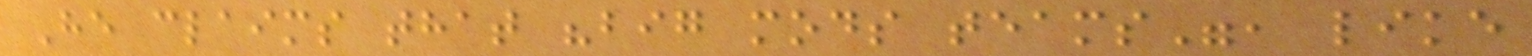He claims that "big mods teams", like
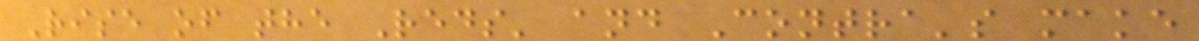Rise of the Reds' and Contra's make
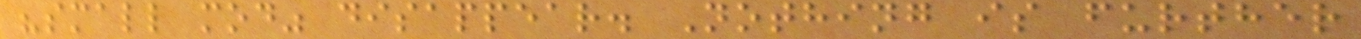"small mod" disappear. Nothing is further
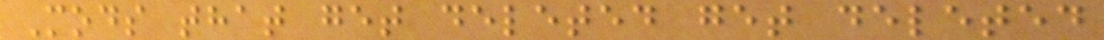Mods that get deleted get deleted
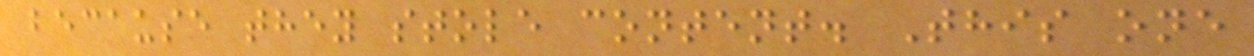because they stole content. This one
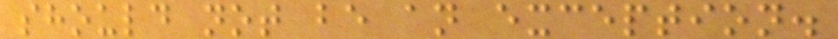should not be an exception.
